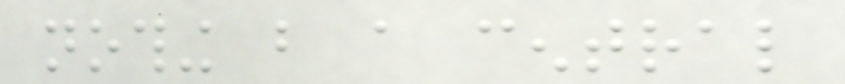nothing but a central
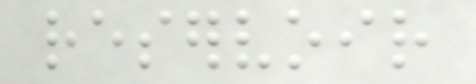reservoir
